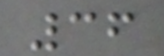36
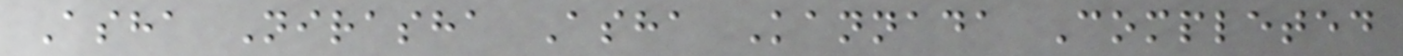Asha Nirasha Asha Kannada Completed
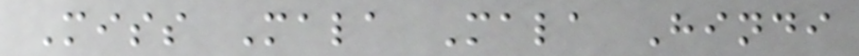Miss Mala Mala Hindi
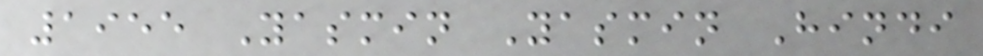1955 Yasmin Yasmin Hindi
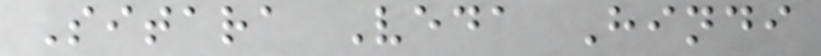Sitara Veda Hindi
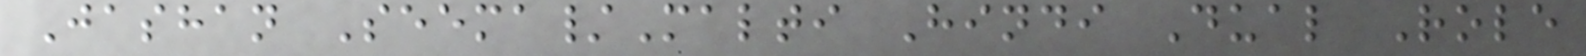Jashan Seema/Malti Hindi Dual Role
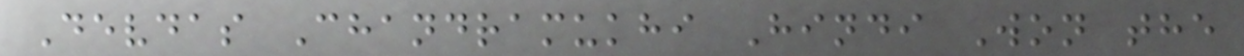Devdas Chandramukhi Hindi Won the
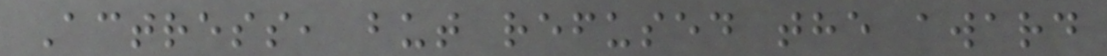Actress, but refused the award
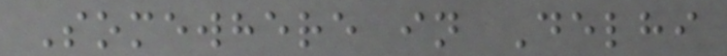Somewhere in Delhi
